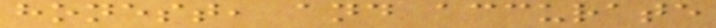honest, and accurate
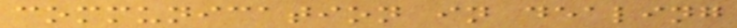communication in dealing
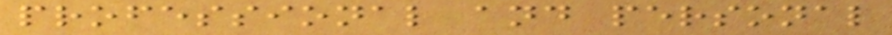professional and personal
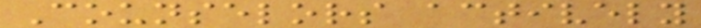Counselors actively
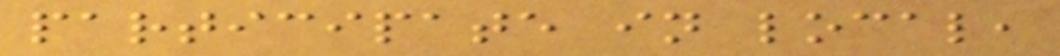participate in local,
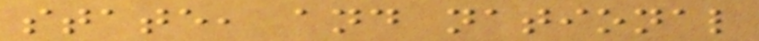state, and national
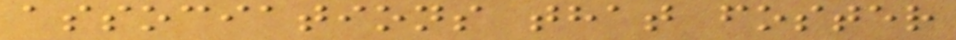associations that foster
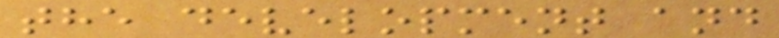the development and
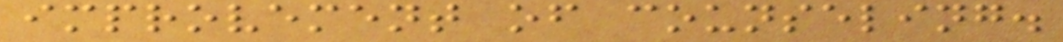improvement of counseling.
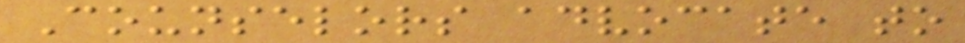Counselors advocate to
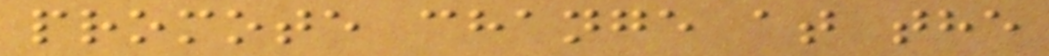promote change at the
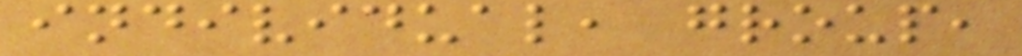individual, group,
